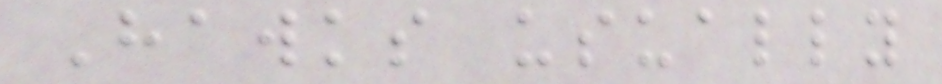Hawks usually
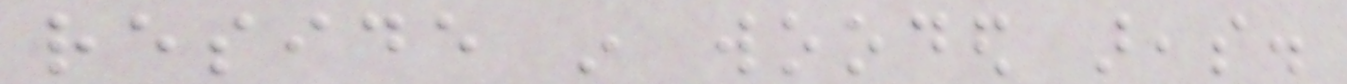reside in wooded areas.
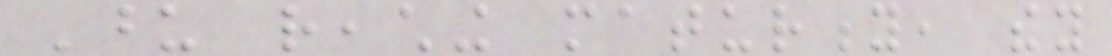Upon reaching maturity, they
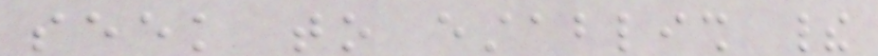seek to establish their
